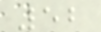52
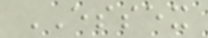ESSEX
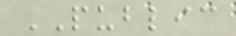PUBLIC
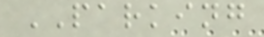PARKING
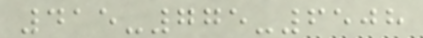415-775-6508
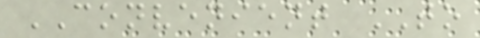CONVENIENT TO
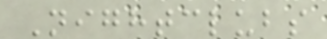Nightclubs
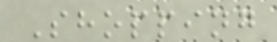Shopping
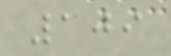109
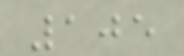105
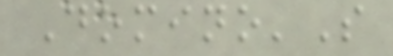Domino'S
